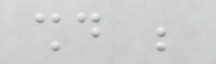should be
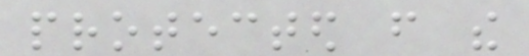protected from the
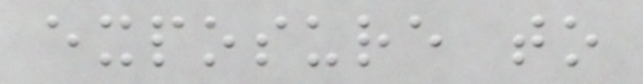exposure to
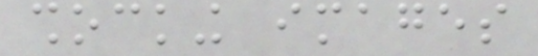shocking images
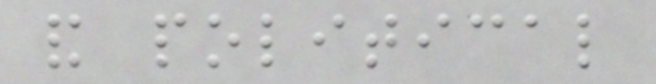and political
